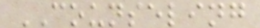COUNSELING
